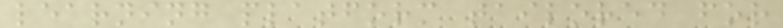learning platform tailored for
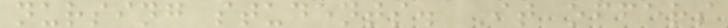nursing students. It offers
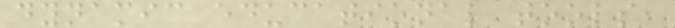dynamic educational tools,
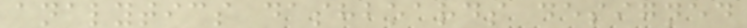analytics dashboards designed
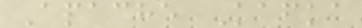Apache Kafka
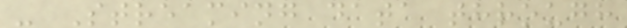- Streaming data through
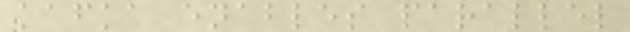kafka enables parallel
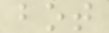bot
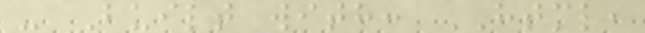- Built with: HTML,
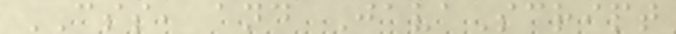CSS, and JavaScript
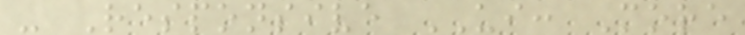- Responsive UI: More
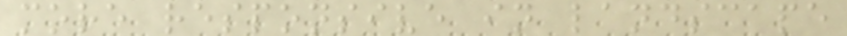more responsive in landscape
